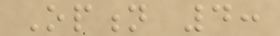Option 4:
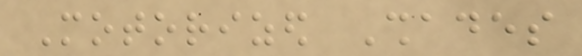Motorized Shades
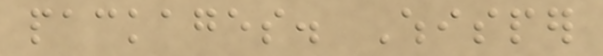packages. Whisper
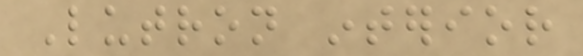Lutron interior
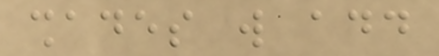shades will add
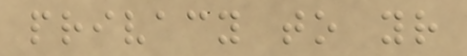privacy to your
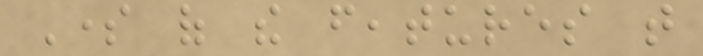Some of the features that
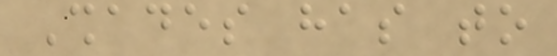Shades has to
